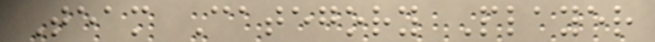Team Category Player
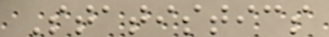Statistics
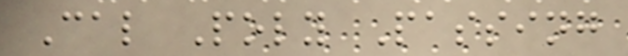Cal Poly Passing
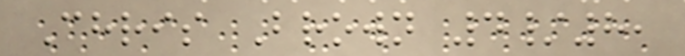Chris Brown 4/8,
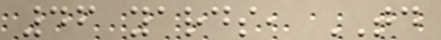46 yards, TD
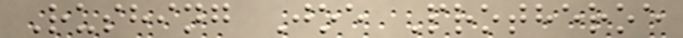Rushing Joe Protheroe
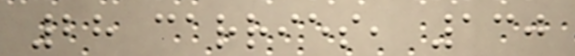28 carries, 130
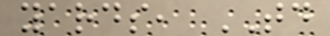yards, TD
